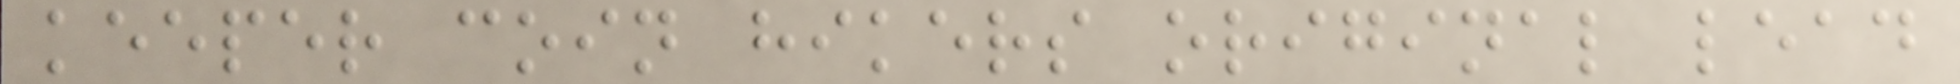keeper coin hikers original lead
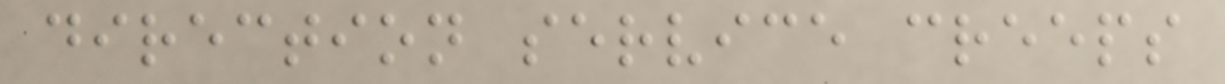direction service creeps
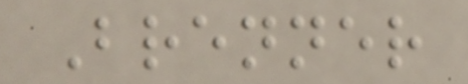Brenner
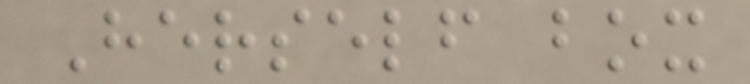Herself box
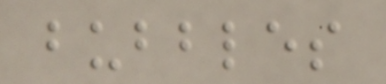bubbles
